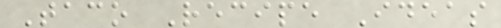Taco Recipe Ideas
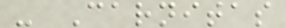- Carnitas
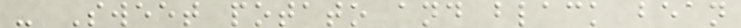- Sweet potato and black bean
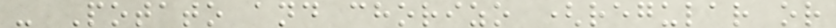- Potato and chorizo (regular or
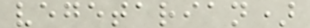vegetarian)
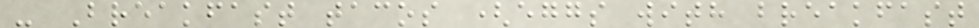- Breakfast tacos (eggs with breakfast
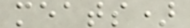meats)
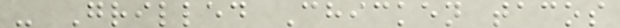- Grilled Chicken tacos
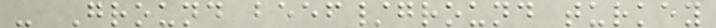- Ground beef/ground turkey
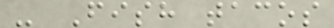- Fish tacos
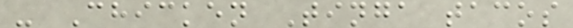- Chicken Tinga tacos
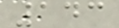143
